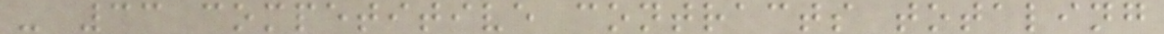- 33 competitive contracts totaling
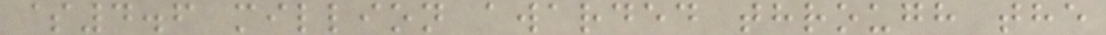$4.6 million awarded through the
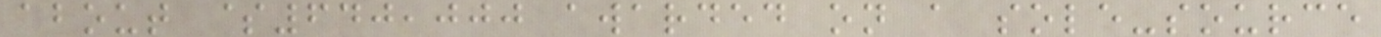about $640,000 awarded on a sole-source
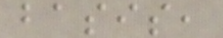basis,
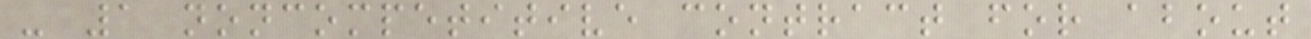- 1 noncompetitive contract for about
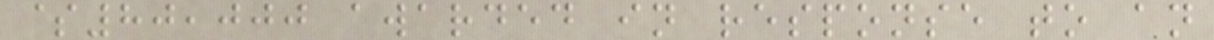$80,000 awarded in response to an
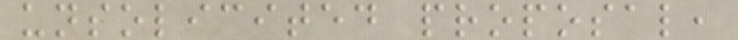unsolicited proposal,
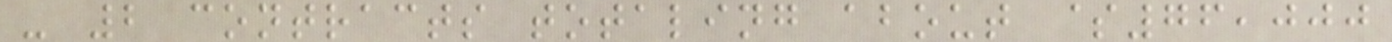- 2 contracts totaling about $76,000
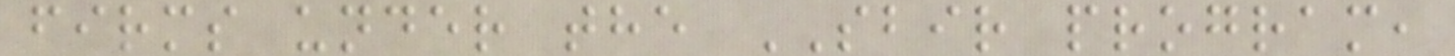firms under the SBIR program,
